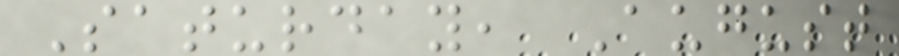Saturday, August
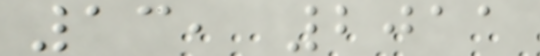13, 2011
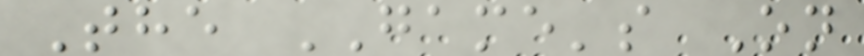The GAME's On
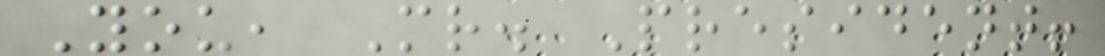You, Mr. President!
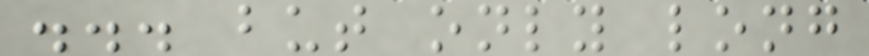... but only long
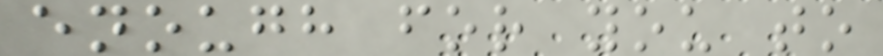enough for you to
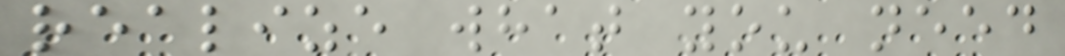realize what you need
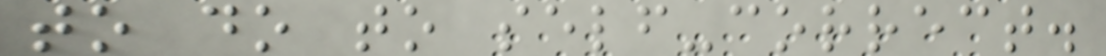to do to self-correct.
